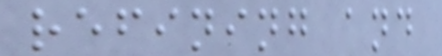refining and
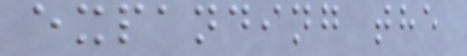expanding the
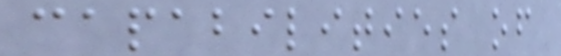capabilities of
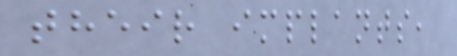their implants,
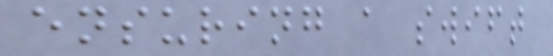ensuring a swift
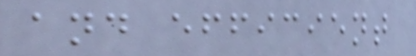and efficient
